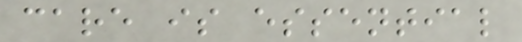care is essential
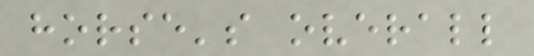horse's overall
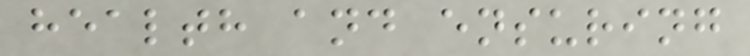health and ensuring
